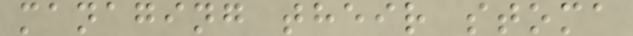managing their stoma
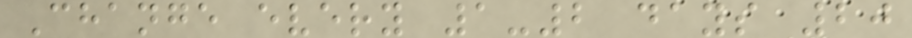Change every 1-2 days 20
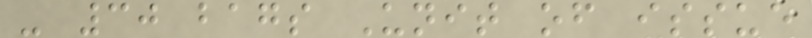- 30 bags Unit of issue
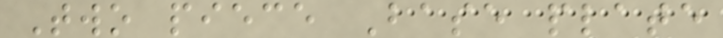Two piece Base plate
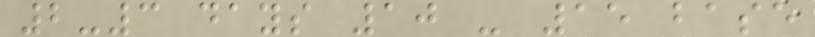2-3 days 10 - 15 base
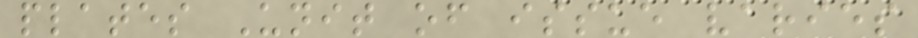plates Unit of issue varies
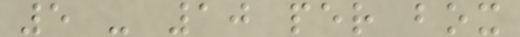5 - 10 per box
